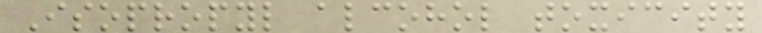Isopropyl alcohol toxicity
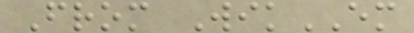From WikEM
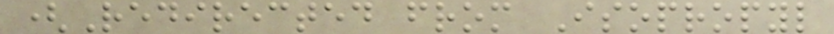(Redirected from Isopropyl
